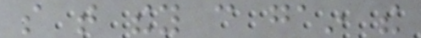so that they can gain the
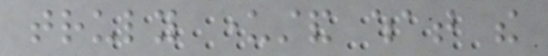truly understand what the
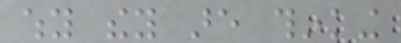why they are thinking
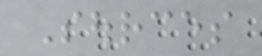Sources
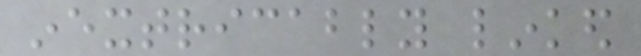inextricably linked
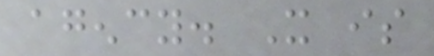agency. It is
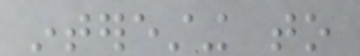interesting to
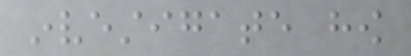investigate how
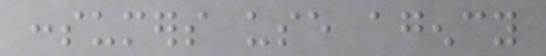consumers use agency
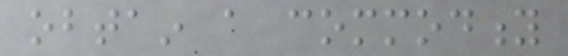obtain a commodity
